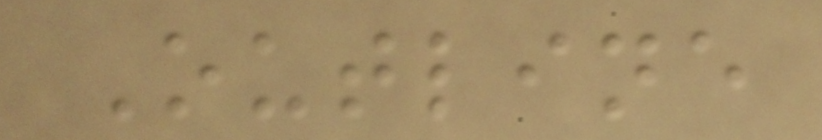Outline
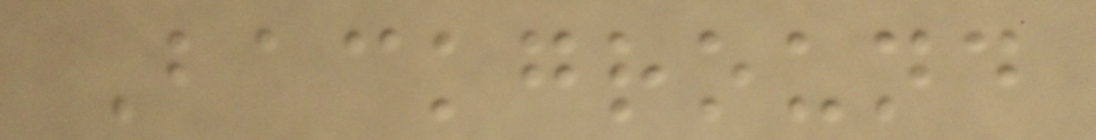Background
